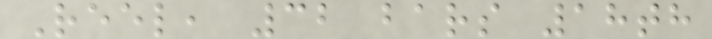Reel, 32 bars 18th
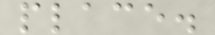place.
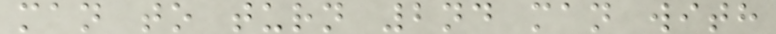man to turn 2nd man with
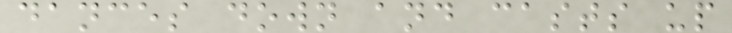dances down and casts up
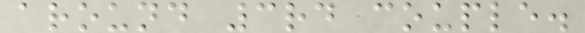around 3rd couple.
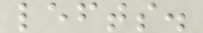lefts.
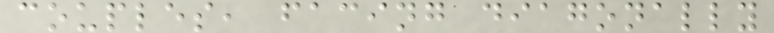couples, facing diagonally
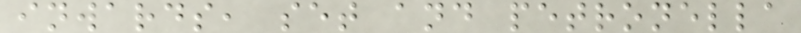inwards, set and petronella
